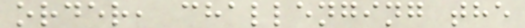order, challenging the
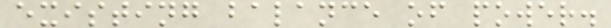existing balance of power.
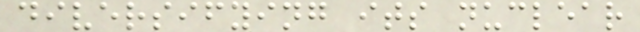diversifying its nuclear
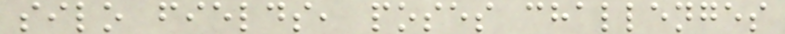silo fields, poses challenges
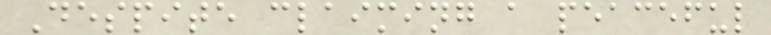Despite claiming a peaceful
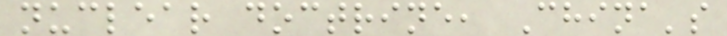nuclear doctrine, China's
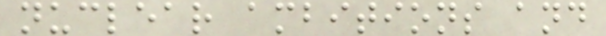nuclear ambitions and
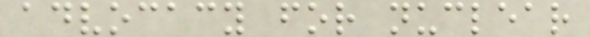advocacy for nuclear
